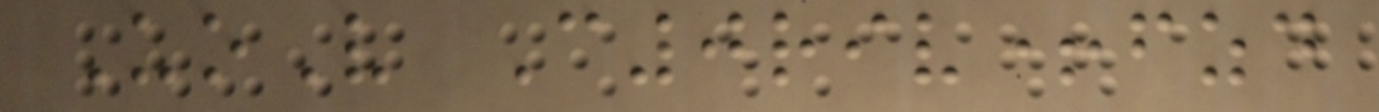UoV C0riv+fzd
